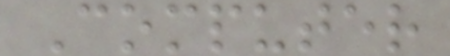Computer
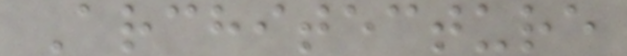Architecture
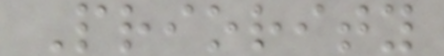Priority
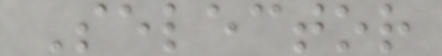Selector
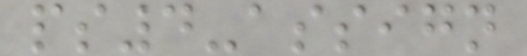ps4-assign
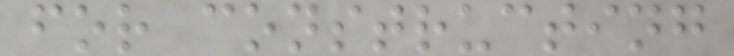for constructing
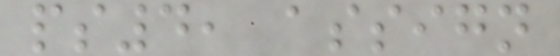ps4, assign
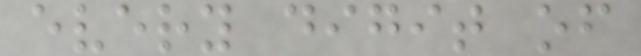every digit of
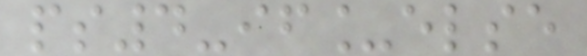ps4-if_else
